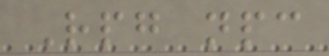Rpg npc
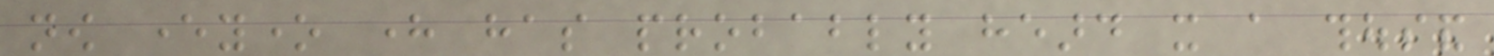now everyone here has probably heard it a thousand
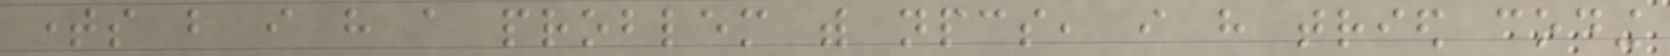times but i have a problem with npcs, i have tried coding
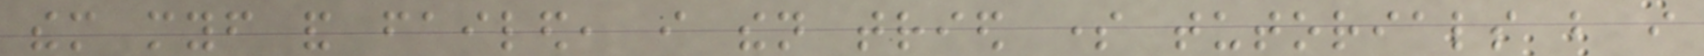them myself and failed, i then tried some tutorials but i
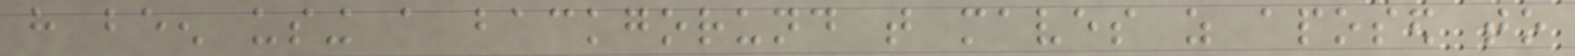have been using a backgorund that maves as aposed to
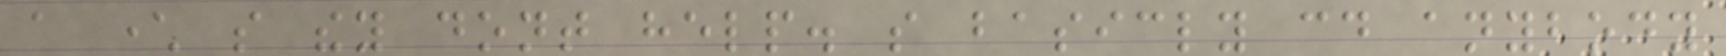a character so they dont help. so basicly could anybody
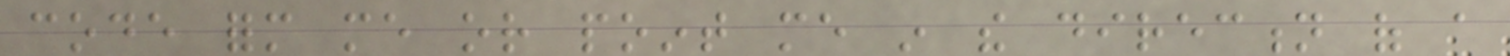code form me or point me in the direction of a
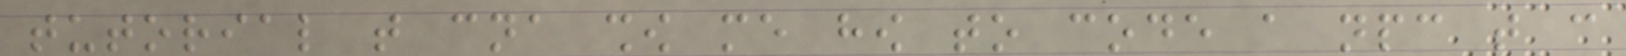tutorial that cna show me how to code a npc that can
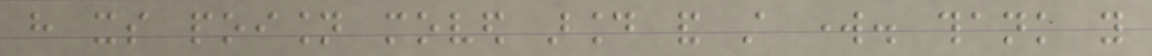have its poision moved around and still work. thank you
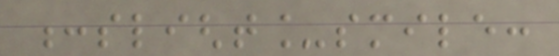:slight_smile:
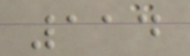114
